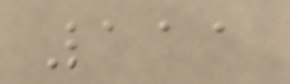111
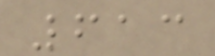613
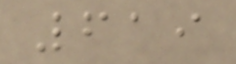619
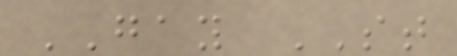GAY ST
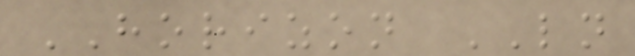HORIZON LN
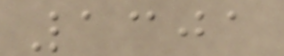1301
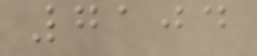7104
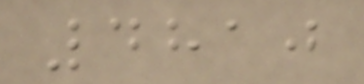4810
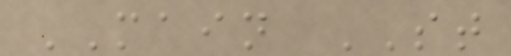MAIN ST
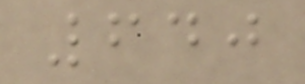640
